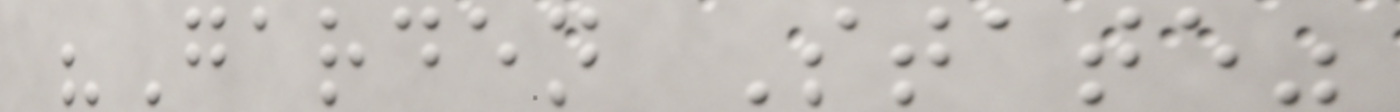"Garden State"
